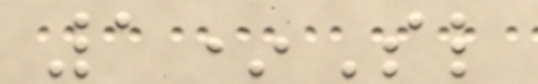1*Sl
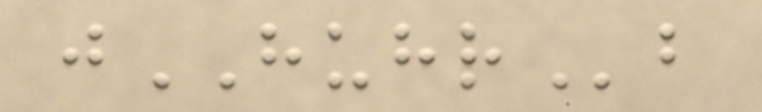jHUHRb
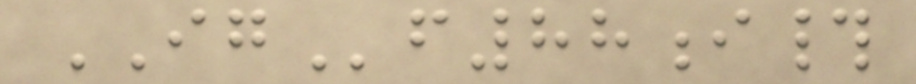IGf88i#
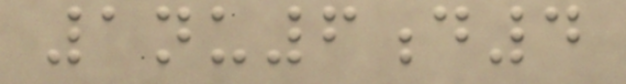1nu6d4
